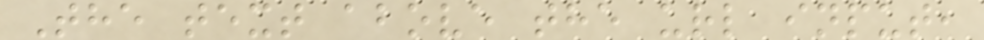The text above the url input,
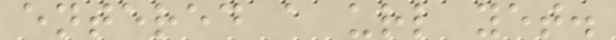entered a url yet.
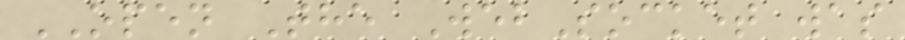OPEN The WebSocket was
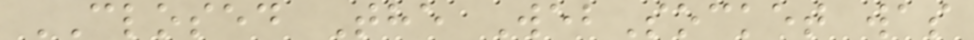CLOSED The WebSocket was
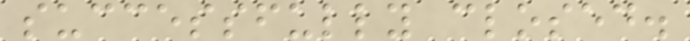successfully closed.
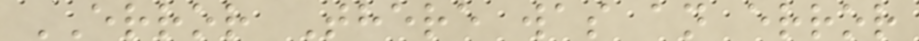ERROR There was an error
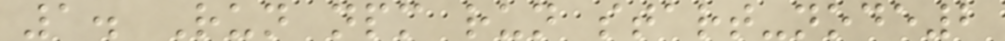1. Run npm run start-node2
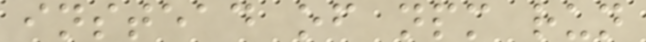instead of npm run
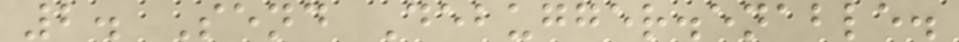2. Send Debugger.enable.
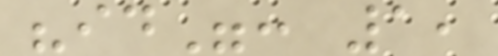"id": 1,
